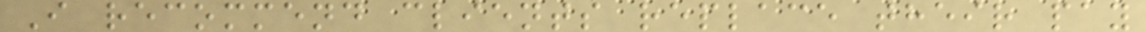I recommend clients replace their pay
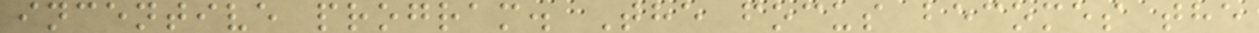incentive program. The focus becomes the
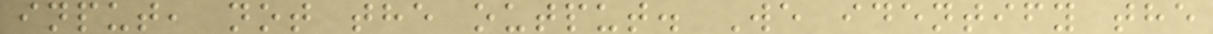input, not the output. We identify the
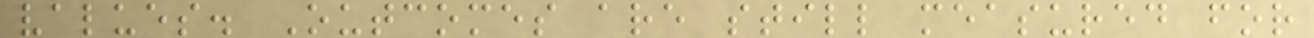values. Outcomes are still measured for
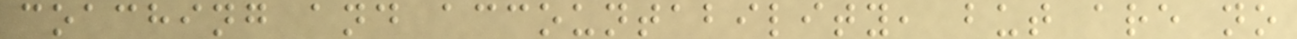coaching and accountability, but are no
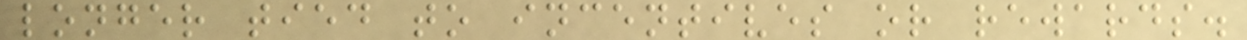longer tied to incentives or rewards.
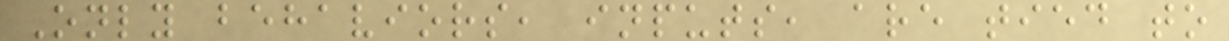Only behaviors, inputs, are tied to
